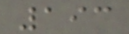193
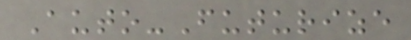Auto-Futurize
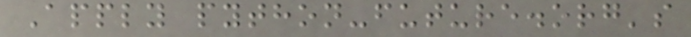Apply python-future.org's
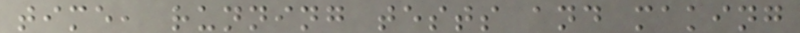time, running tests and making
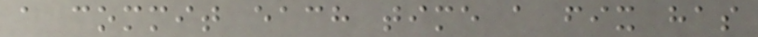a commit each time a fix has
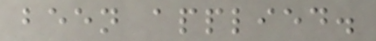been applied.
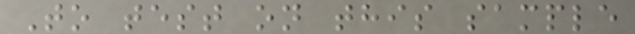To test on this sample
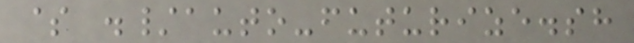$ ./auto-futurize.sh
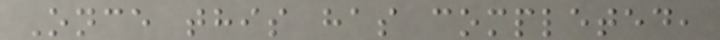Once this has completed,
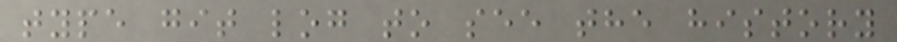type git log to see the history
